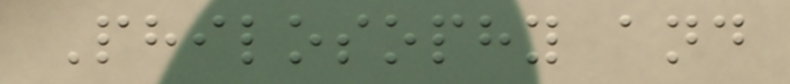Philosophy and
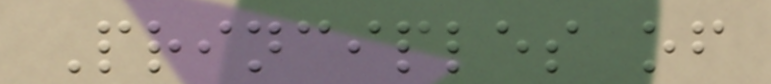Principles of
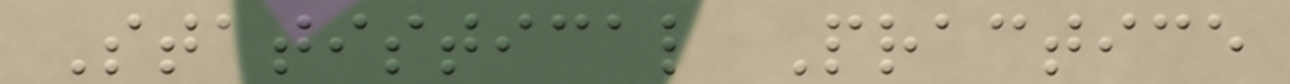Statistical Practice
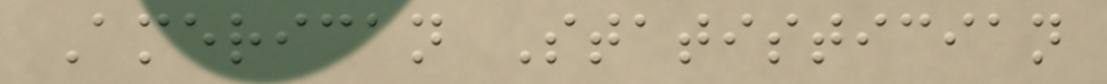American Statistician
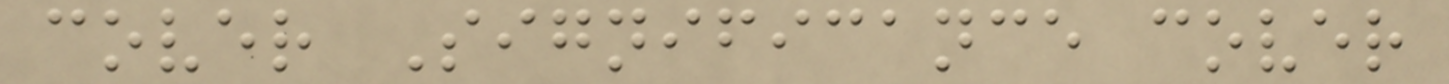cover Significance cover
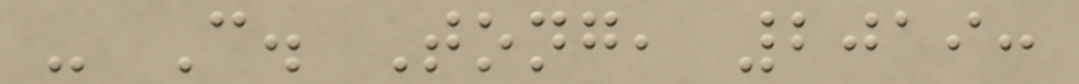- C. Tong, 2019:
